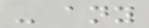- any
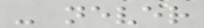- never
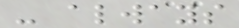- always
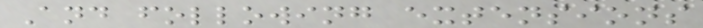And following extensions
